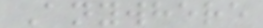Anywhere
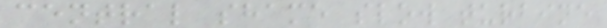central shame slow turbine
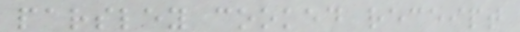parsley cooked receipt
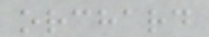orchard
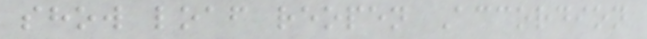show loaf reopen Accordion
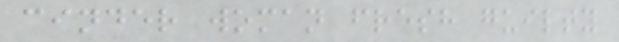cinder woman fresh guilty
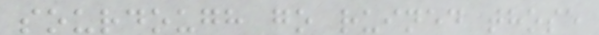sourdough go ruined those
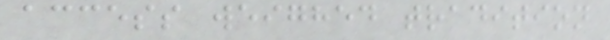access weighed tradition
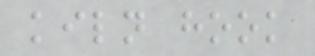kiln hook
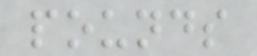pounds
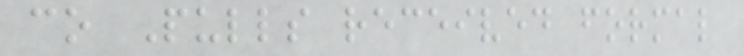co Pulls received formal
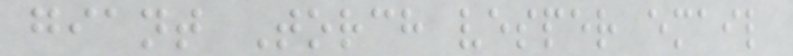giant Torch vesper email
